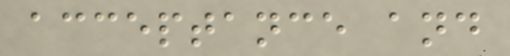acceptance and
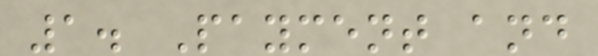1. Payment and
